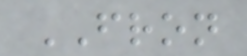FRON
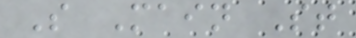S Main St
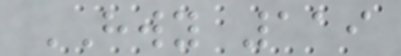HWY 119
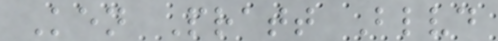Ken Pratt Blvd
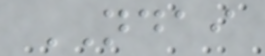NDAI
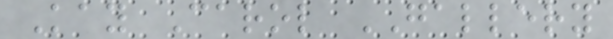Kay Carol GALLERY
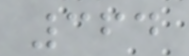364
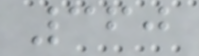360
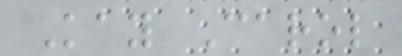Kay Carol
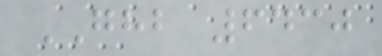GHB 6430
